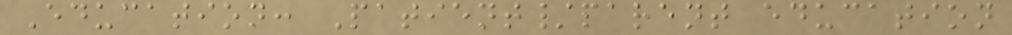Education: Patient/parent education
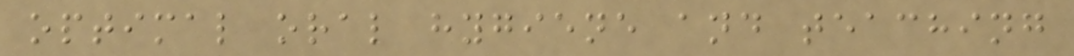optimal oral hygiene and teaching
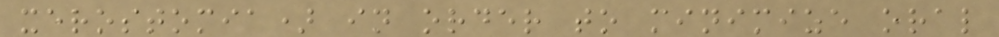xerostomia) in order to minimize oral
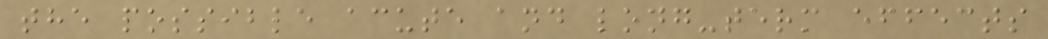the possible acute and long-term effects
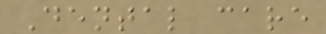Dental care
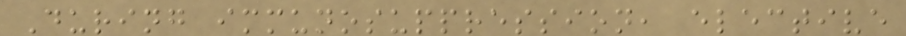During immunosuppression, elective
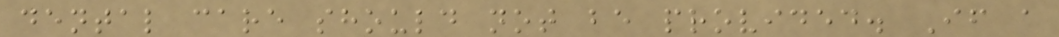dental care should not be provided. If a
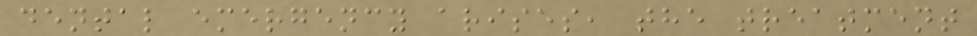dental emergency arises, the treatment
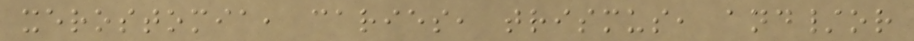xerostomia, caries, trismus, and/or
